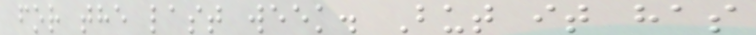for the last week. But it has
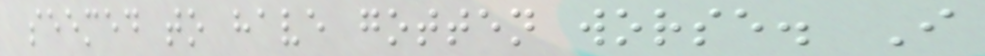seemed to have gotten worse. I
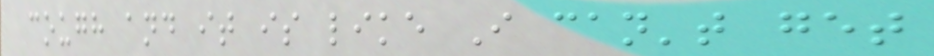cough and it is like I can't get
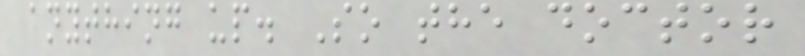anything up. So the doctor
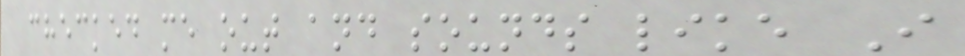checked me out and sounds like I
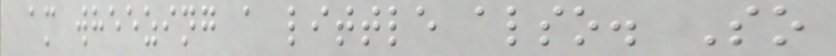am wheezing a little also. So
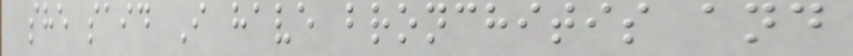she said I have bronchitis and
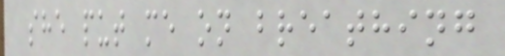she put me on breathing
